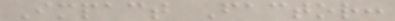Impact Factor:
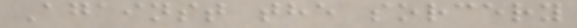Against the sorcery
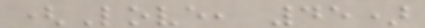(Love, 45)
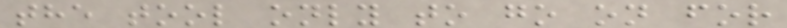the tool only to go on for
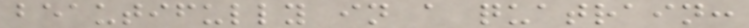beautifully in a quatrain:
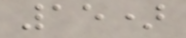15)
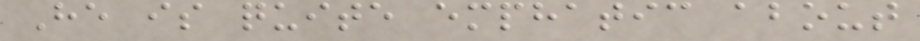He is quite emphatic about
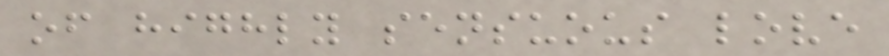of highly sensuous love
